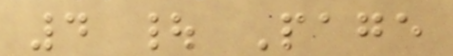4 | Page
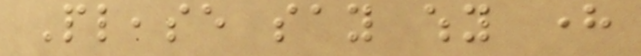Please say why here
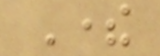There
